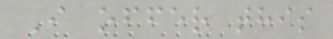I offer this
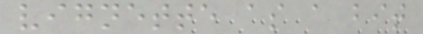vignette as a bit
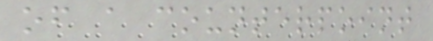of a counterpoint
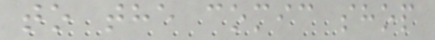to the comic shop
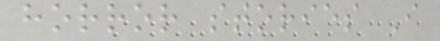horror stories I
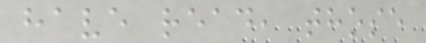have read, those
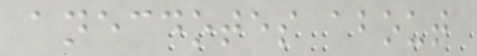anecdotes about
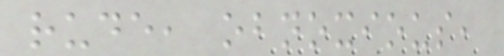rude, obnoxious,
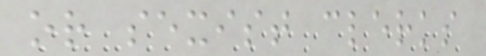or sexist clerks
